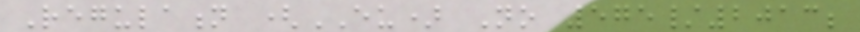Regulation (EU) No 575/2013;
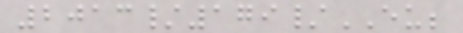2013/179/EU;
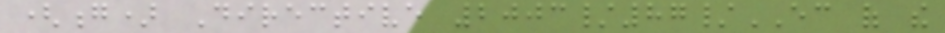(g) Directive 2003/87/EC of the
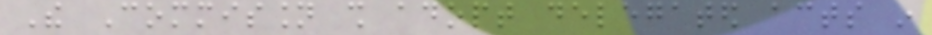The Commission shall adopt delegated acts in
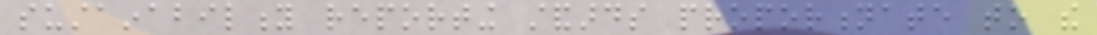sustainability reporting standards proportionate to the
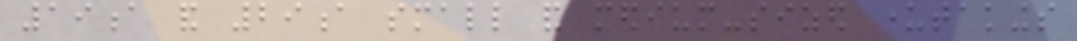19a and 29a small and medium-sized undertakings
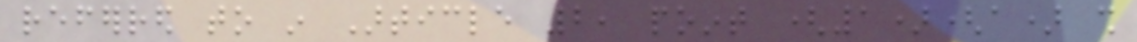referred to in Article 2, point (1)(a) shall
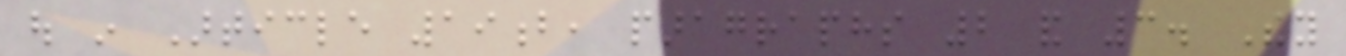out in Article 19b, paragraphs 2 and 3. They
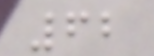62
